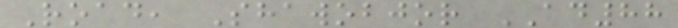Road, Shawobjor AD88
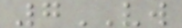7VW
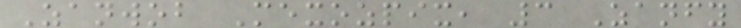Zanwob Mexozpix, 3 Zanfy
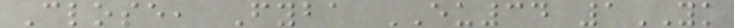Close, Fyba EU34 1YK
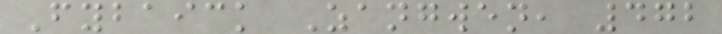Fybaick Zangwen, 472
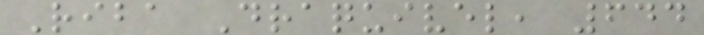Riba Draquivel, 644
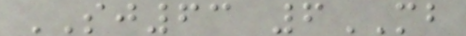SJ63 6MB
